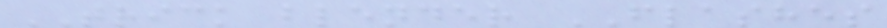TRICK blender FLASHES
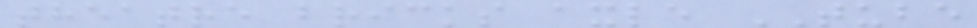theatre bricks axle TUBE
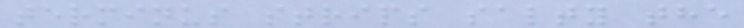terminus strips salty the
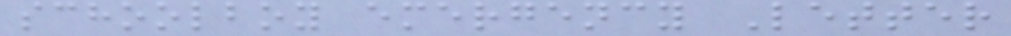schoolboy emergency Letter
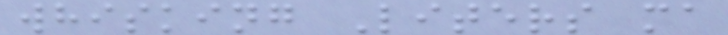whisking Liters ma
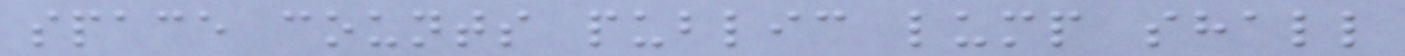space counts public lump shall
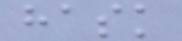hask
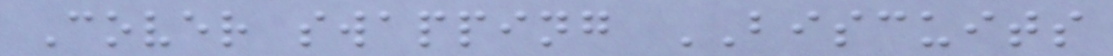Cover swapping BISCUITS
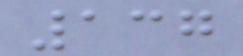137
